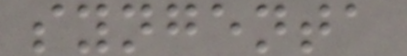syngenta
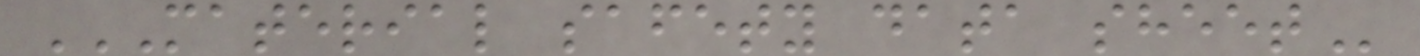MATERIAL SAFETY DATA SHEET
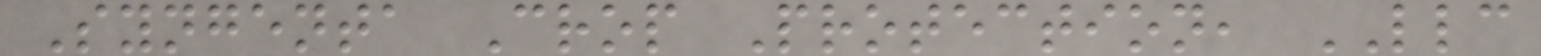Syngenta Crop Protection, LLC
